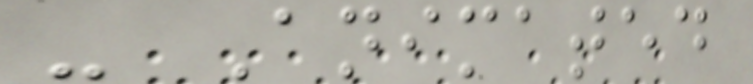- Animated
